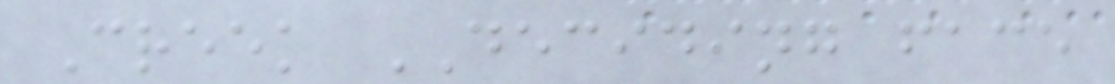Creek DECIDING face
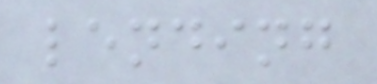lending
